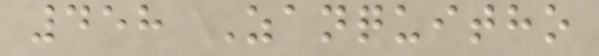458 Zanquitho
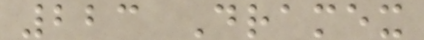223 Dramex
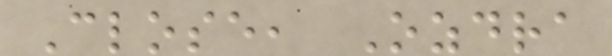Close, Ozdra
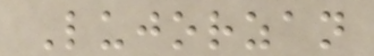Lujorzan
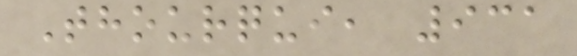Thourqui, 931
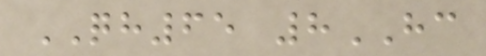QH65 8HC
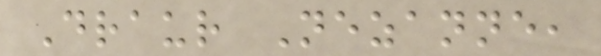Draur Nezanne,
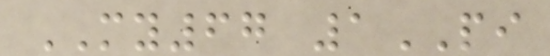MY67 1PI
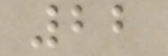22
